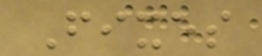Fixes
